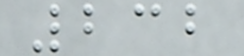232
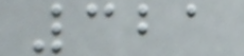321
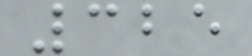325
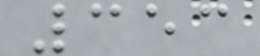353
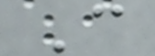C
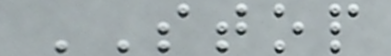STOP
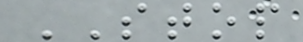STOP
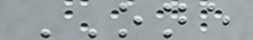ONE
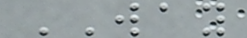WAY
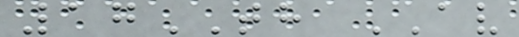17TH AV
